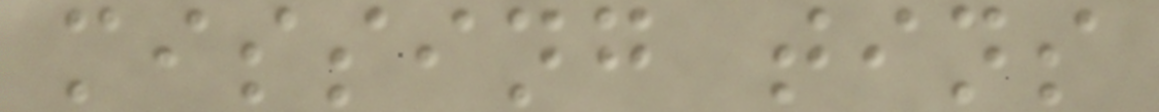missing tins
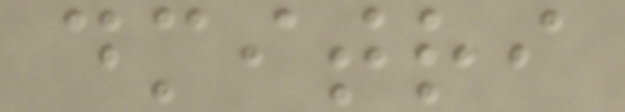dmitri
